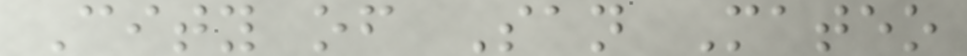City of San Mateo
